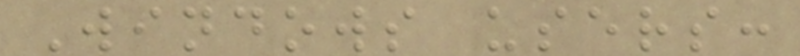Windows users:
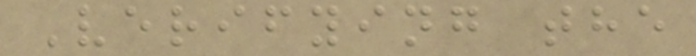Verifying the
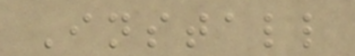Install
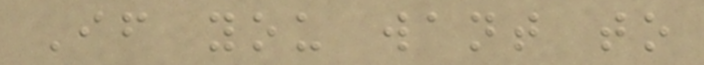If you want to
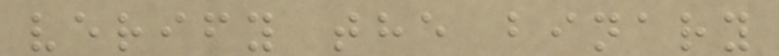verify the binary
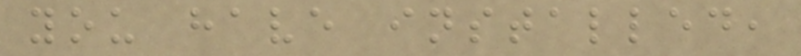you have installed,
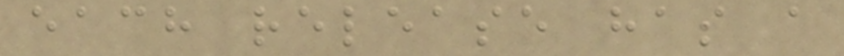each release has a
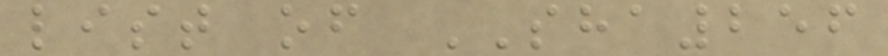list of SHA256
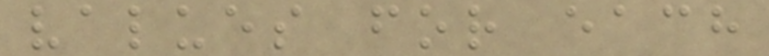values for each
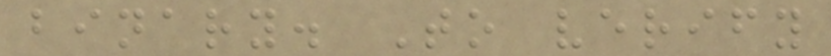binary. To verify
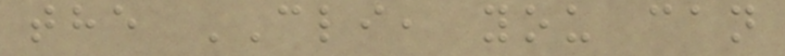the CLI, you can
